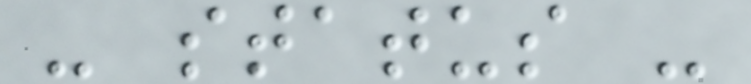- status -
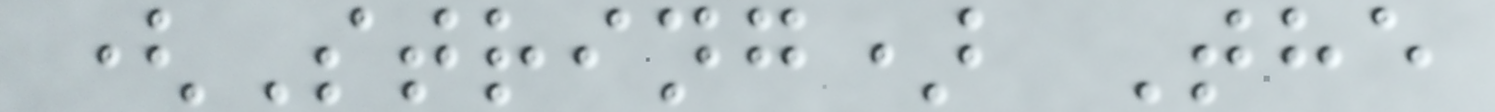(String) The
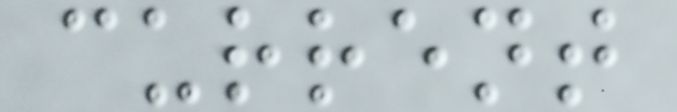current
